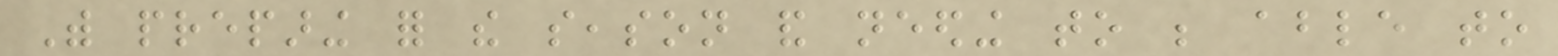With preparing for the season and needing to be able to
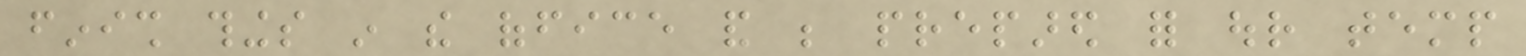finish things in the office and be prepared for our temp
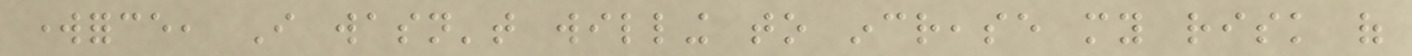workforce, I wasn't willing to increase my risk of
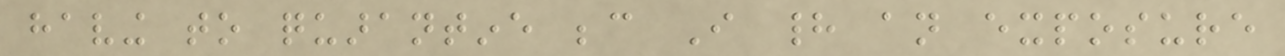having to quarantine because I had an exposure
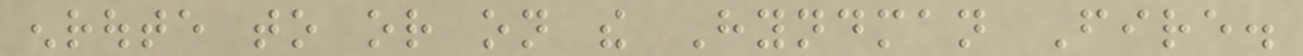enroute to or on the Hyndman Fire.
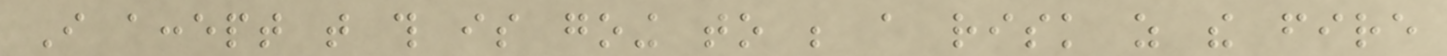I accept that this is going to be a risk as the fire
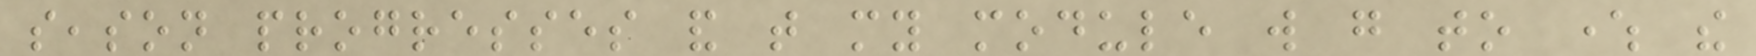season progresses and that my module will go to where the
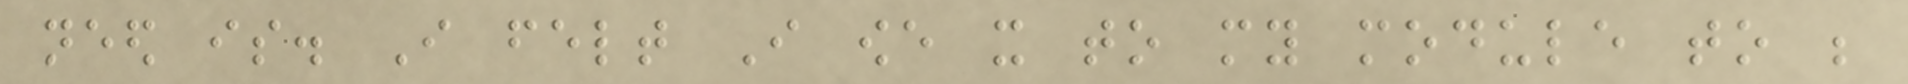need is. I felt I owe it to my module to be
